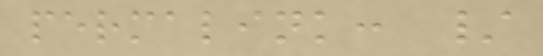permalink: /
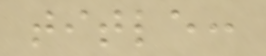title:
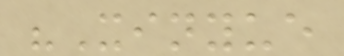"Xinyue
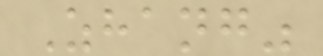Zhang"
